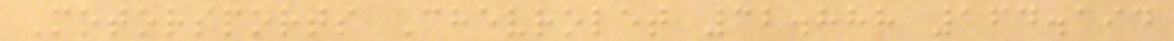Motorsports Chevrolet 32.888 164.194
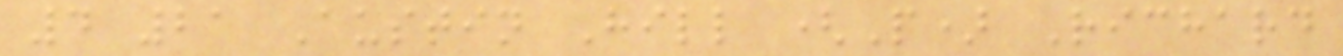4 21 Austin Hill (P) Richard
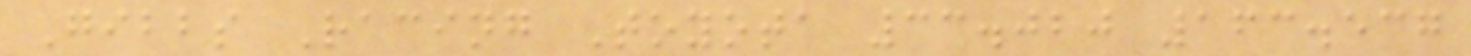Gibbs Racing Toyota 33.020 163.537
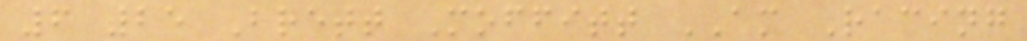6 25 Brett Moffitt AM Racing
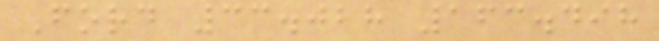Ford 33.028 163.498
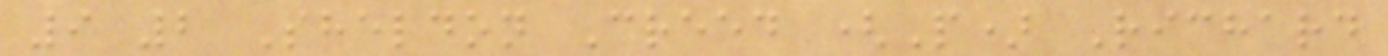9 2 Sheldon Creed (P) Richard
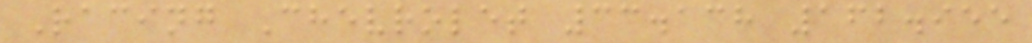Racing Chevrolet 33.138 162.955
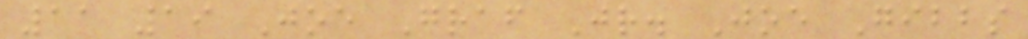11 19 Joe Graf Jr. Joe Gibbs
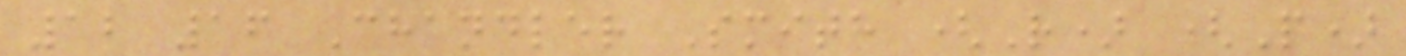12 16 Chandler Smith (R) (P)
